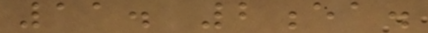11. 2ea.
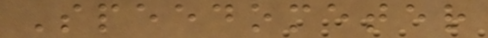Speedometer
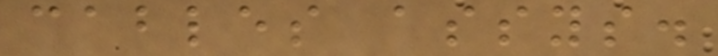cables assys.
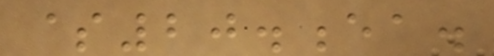$20.ea.
